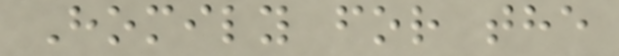Homily for the
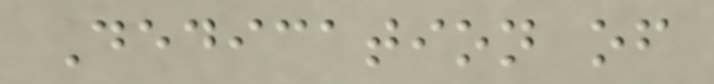Dedication of
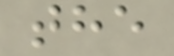the
